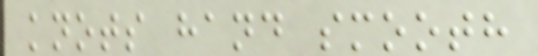knots hand smooth
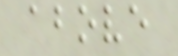above
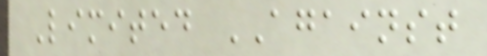Limited AGAINST
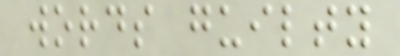words guilty
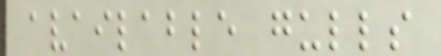available gulls
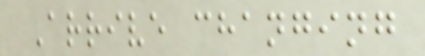Arrive changing
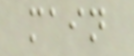main
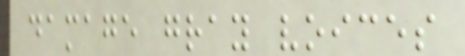damage gray voices
